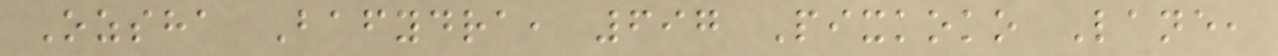Ozsha Bafydra, 697 Pixkoko Lane,
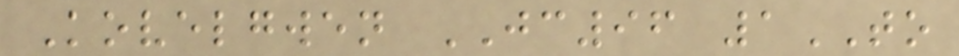Kovelgwen JC96 1TO
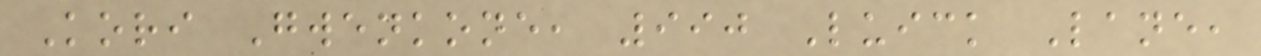Kori Gwenkone, 990 Luick Lane,
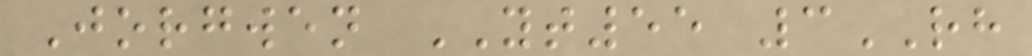Jorgwen YT55 3RH
